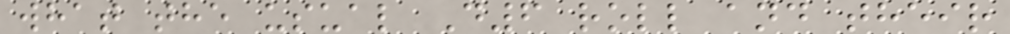what the usual D6 roll and their
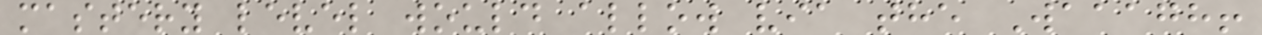mastery level would allow via the Waaagh!
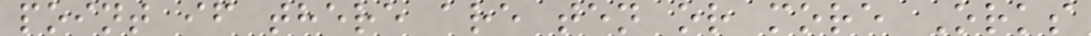point if there are ten or more Orks
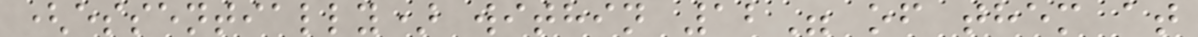(essentially) within 12" of them at
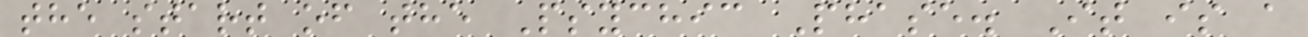the start of the Psychic Phase. It is a
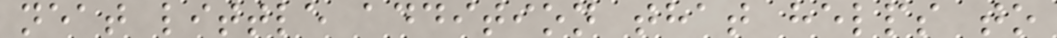neat little addition that helps to
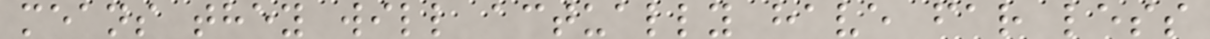means they will actually have far less
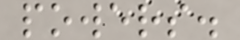powers.
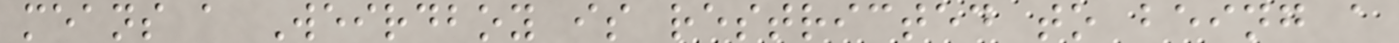means a Weirdboy is restricted to being a
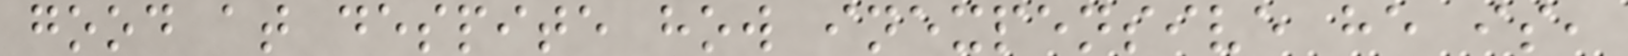good at despite how inexpensive he is,
